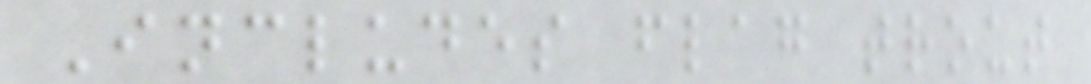Includes flag trout
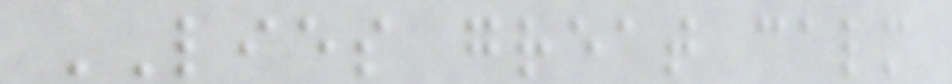LIES great calm
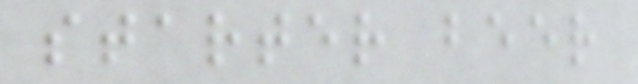starter beer
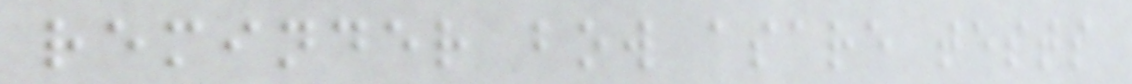reminder bow asare tests
